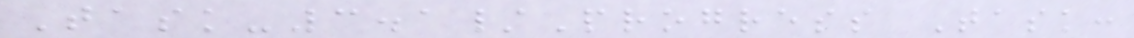Task-3.1/Progress Task:
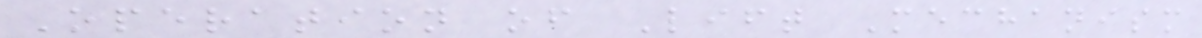Operation of Lift Mechanism
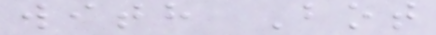with Bot
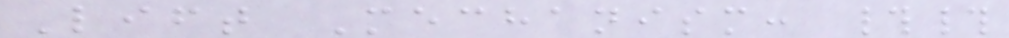Lift Mechanism: ##
